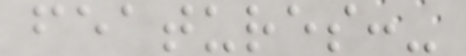features:-
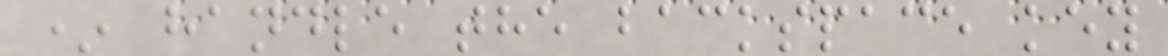* handle the backspace key
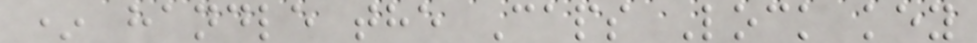* handle the Caps Lock key
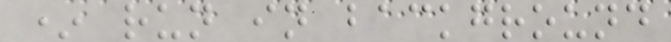* run in background
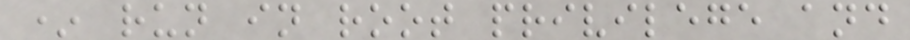* run in root privilege and
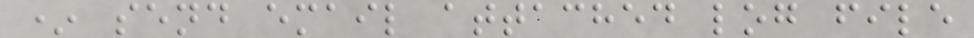* send email attached log file
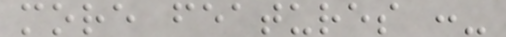more features :-
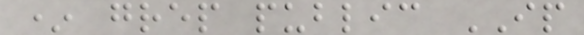* grep public IP
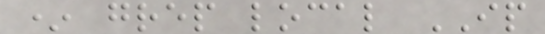* grep local IP
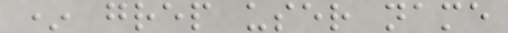* grep user name
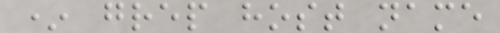* grep host name
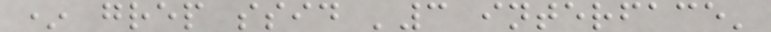* grep ssid '3 interface'
